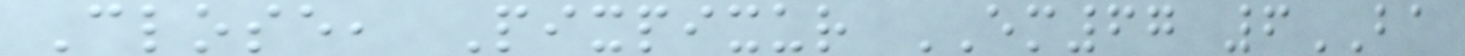Close, Pixpixur EM67 6BA
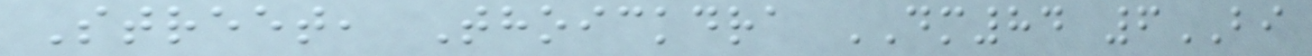Street, Thoickdra DM84 6BI
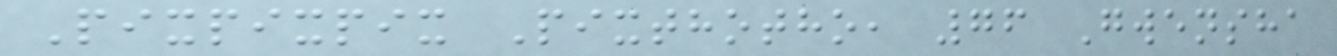Pixpixpix Pixthotho, 76 Gwensha
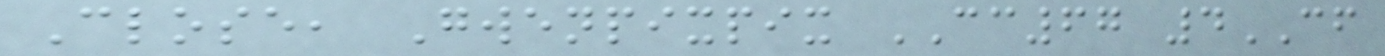Close, Gwenpixpix CC67 4CF
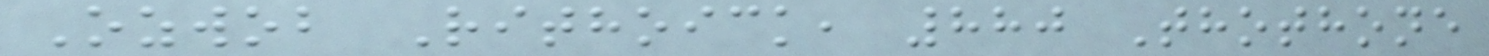Ozwob Rithoick, 880 Thothone
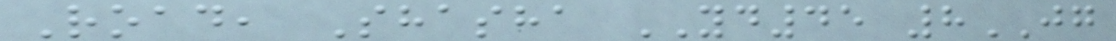Road, Shasha YD45 8JG
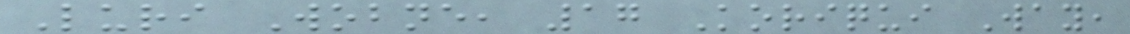Luri Wobne, 17 Koriqui Way,
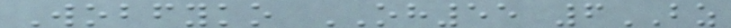Wobfyko OH55 6BZ
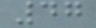47
